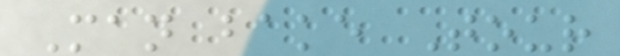Man bake Tour
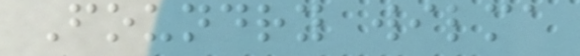Foundry wilma
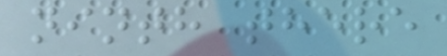ninth there
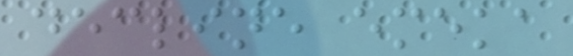decline emeka
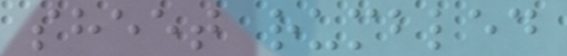sheet rumbled
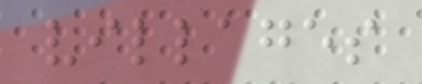villages
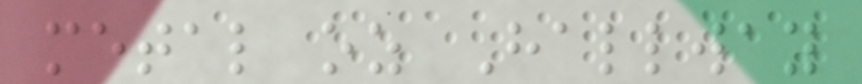metal oz Hallway
